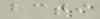bcti
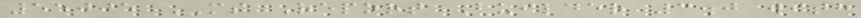55005 MS Report Builder 3.0 with
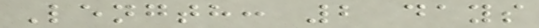Length: 2 days
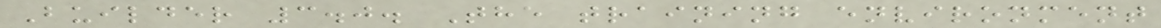Builder 3.0. The training environment
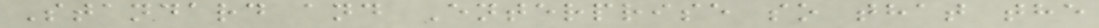Standard and Enterprise so that the
